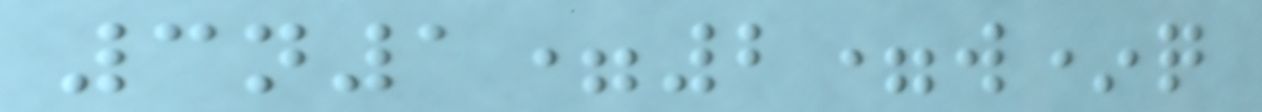3n1=2=w*q
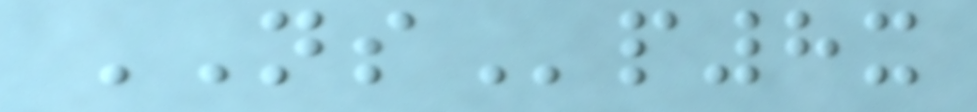NSp8x
